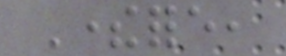Therefore,
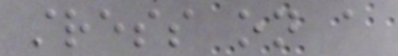stress on a
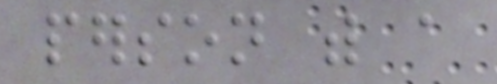person with a
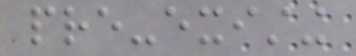pre-existing
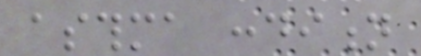asthma condition
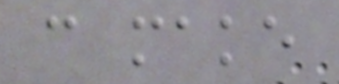can make
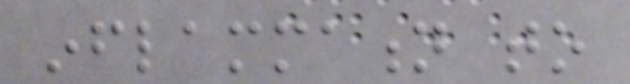inflammation to
